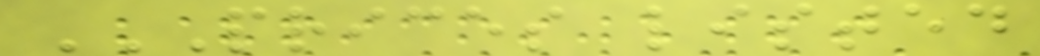PRICES LISTED
